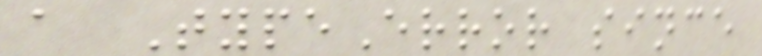a TypeError since
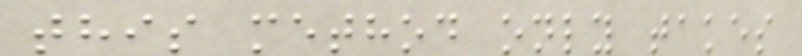this method only takes
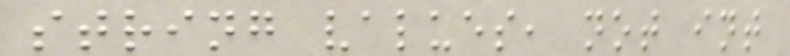string values, not int
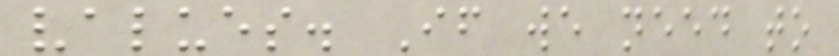values. If we need to
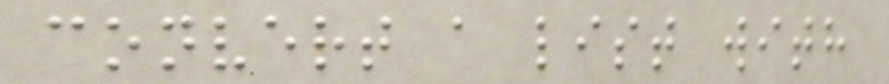convert a list with
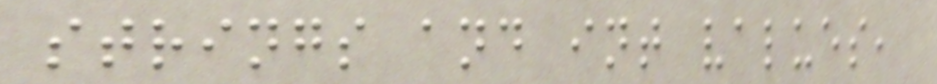strings and int values,
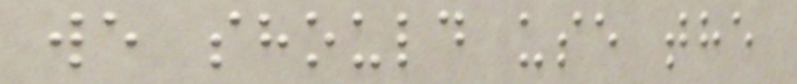we should use the
